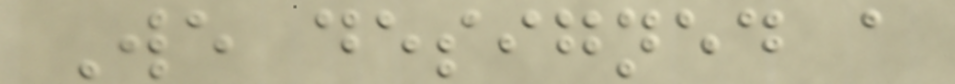We designed a
